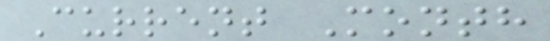Current Month
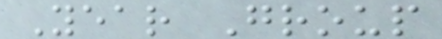Year Group
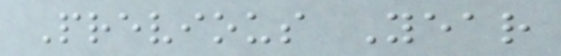Previous Year
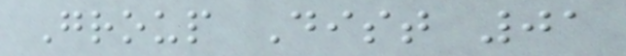Group Dist 01
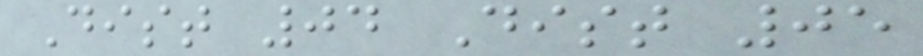Dist 04 Dist 05
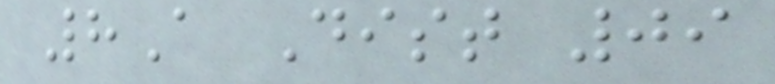8A Dist 09
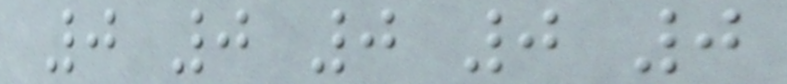0 0 0 0 0
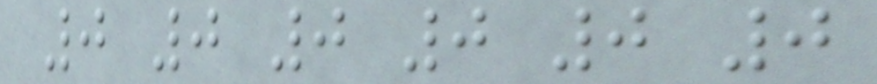0 0 0 0 0 0
